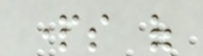parts of
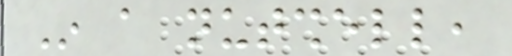In a nutshell,
